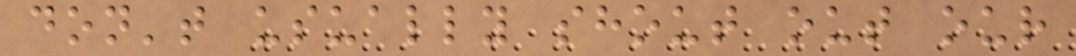don't usually shout out our
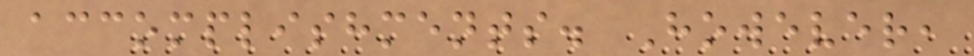accomplishments. However,
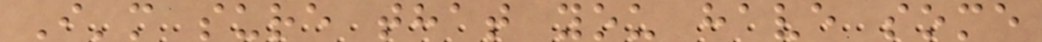I'm sure that you have some
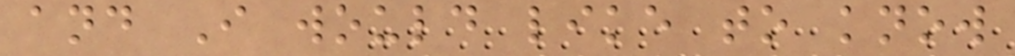and I would like to know
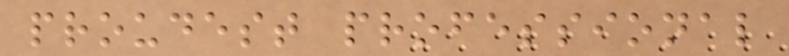proudest professional
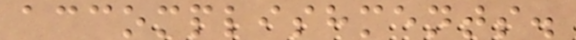accomplishments.
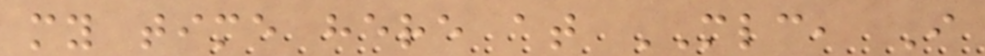my time here at MLC, I
